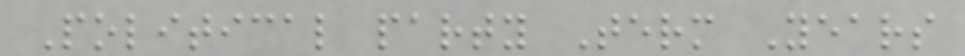Political party Term Years
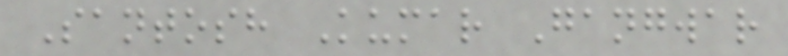Santosh Kumar Gangwar
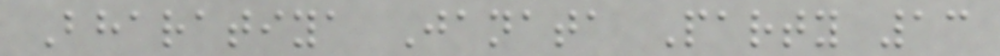Bharatiya Janata Party 13
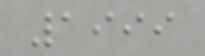1999
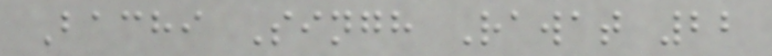Bachi Singh Rawat 22
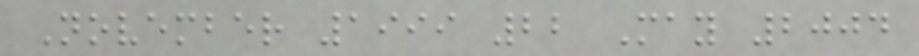November 1999 22 May 2004
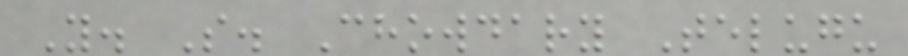Y. S. Chowdary Telugu
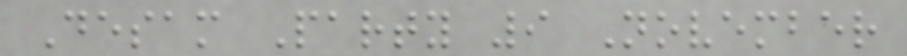Desam Party 9 November
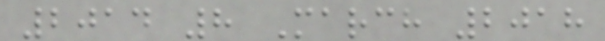2014 8 March 2018
